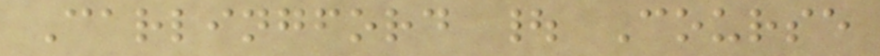Carlingford | Course
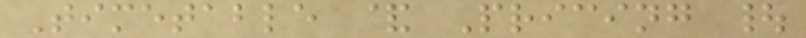Timetable & Pricing |
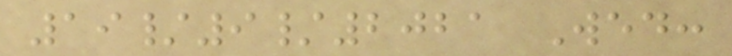19/9/2021 Wed:
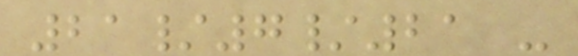21/7/21 -
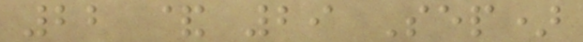22 & 29 Sep)
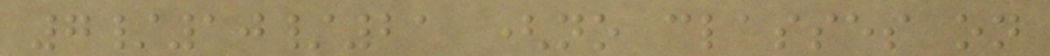7/10/21 (no classes on
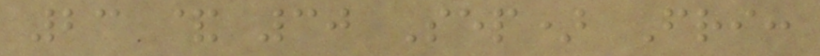23 & 30 Sep) Fri:
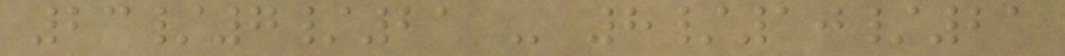23/7/21 - 8/10/21
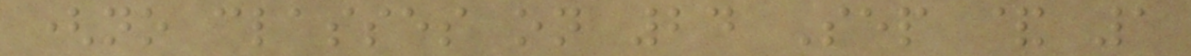(no classes on 24 Sep & 1
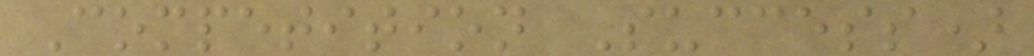Competition Success)
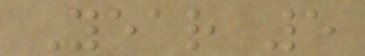Year 5
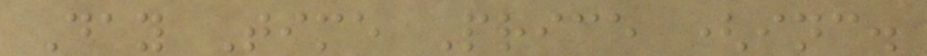Day Time Price (inc.
